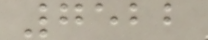7522
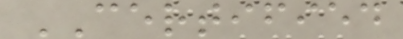CERTIFIED
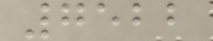7522
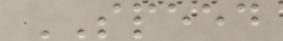SPEED
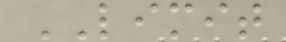LIMIT
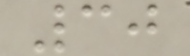30
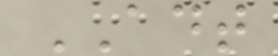ADT
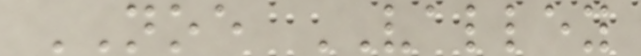NOE VALLEY
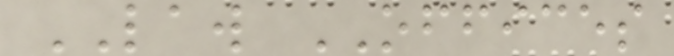LAW OFFICES
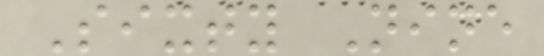Sixty Nine
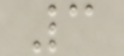3
